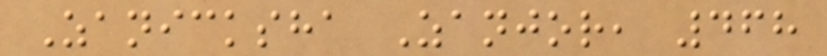Zanicksha Zanjor, 468
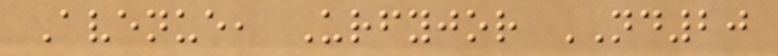Avenue, Urfyjor ND20
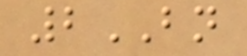2BN
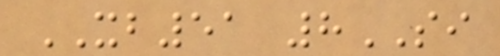XB51 8SI
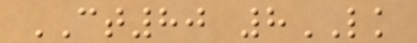CT80 8LK
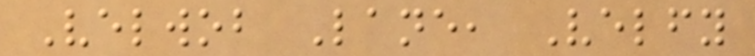Velwob Lane, Velfy
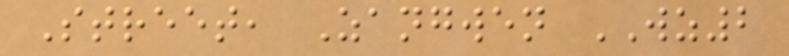Street, Zangwen WZ2
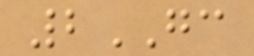2GC
